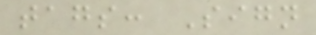tags: Sign
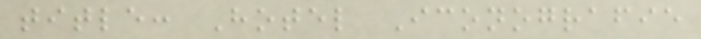title: Hotel Iconografie
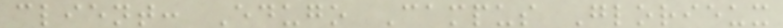client: Edugo Campus Glorieux
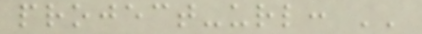project-url: ''
